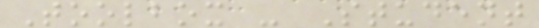Toolbox - Student
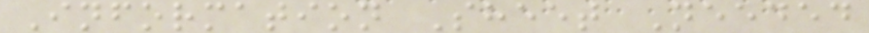Information Sheet Needed
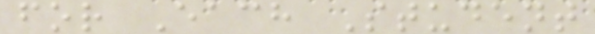for Each Student
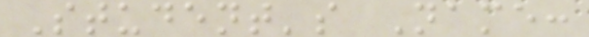Student's Name:
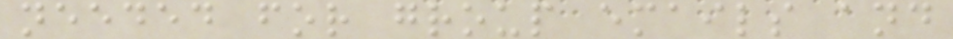needed for group emails and
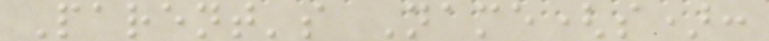Parent's Name(s):
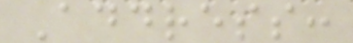Address:
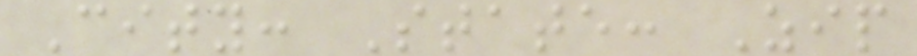City: State: Zip
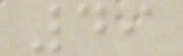49
